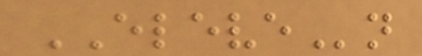ELEVEn
